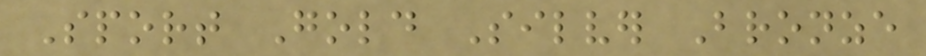Sport Gold Silver Bronze
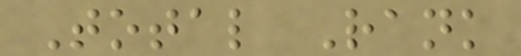Total Rank
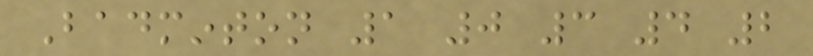Badminton 1 0 3 4 2
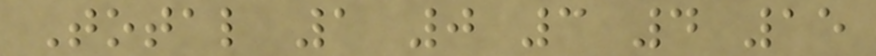Total 1 0 3 4 15
